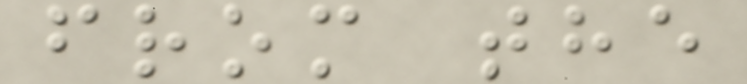from the
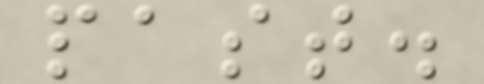past.
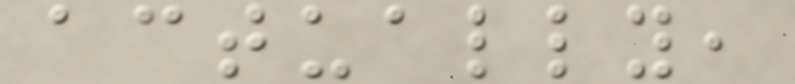actually,
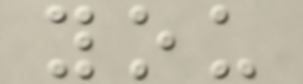you
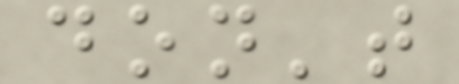don't
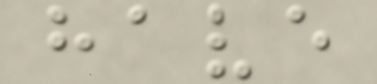have
